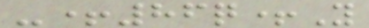-+86q+Y
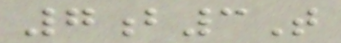7b3T
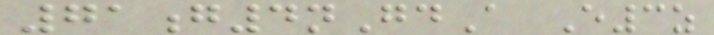71g4nGdA E3z
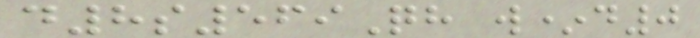d8s569Qh w*d0
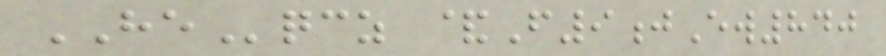HEqcz &F9jEw840
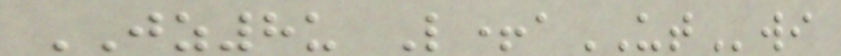JZ8u L+aUTwi
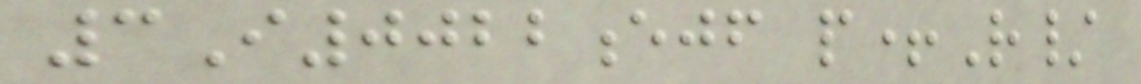3I0022ejf p+R/
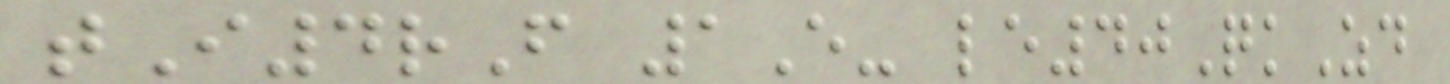tI4rF 1E- le40QkZd
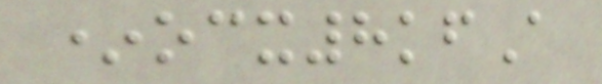*ocx8kfA
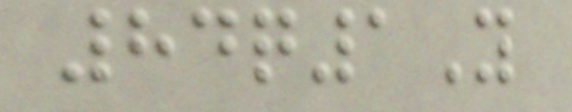84q1Y
